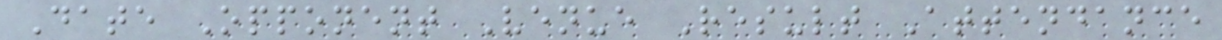Date Opponent Venue Result Attendance
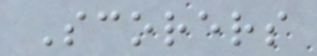Scorers
